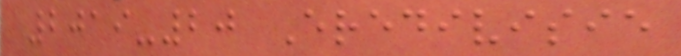2019-20 Eredivisie
